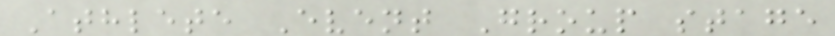Athlete Event Group stage
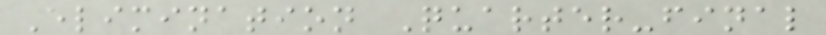Elimination Quarter-final
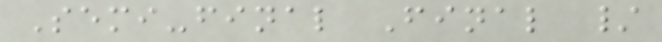Semi-final Final /
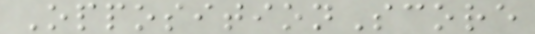OppositionScore
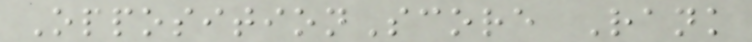OppositionScore Rank
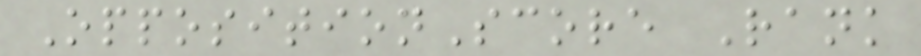OppositionScore Rank
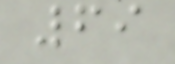69
